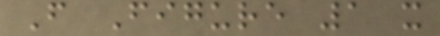From Figure 1 it
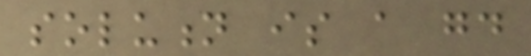solution is a good
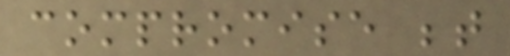compromise between
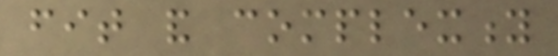fit and complexity
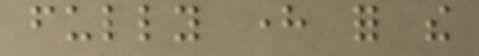fully here for the
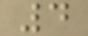4
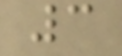3
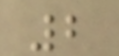2
